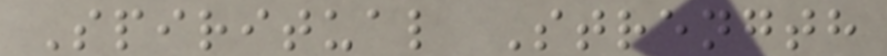Spiritual Strength
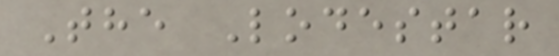The Lodestar
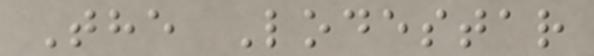The Lodestar
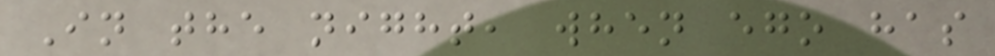In the night, when ego has
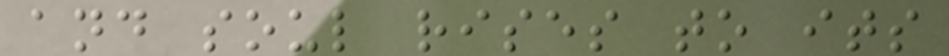and soul rises to its
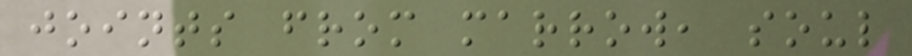joints from marrow, soul
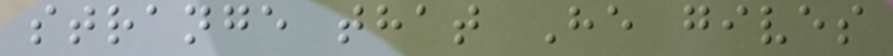strange that He gives
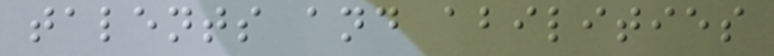talents and abilities
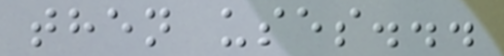then uses...
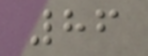86
